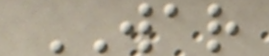WAR
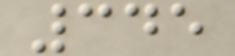345
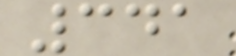341
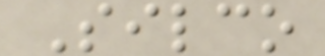Silco
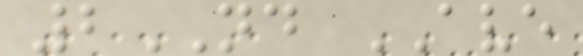2ND AVE
